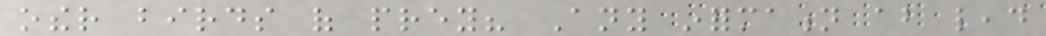other birds of prey? Any information about lead
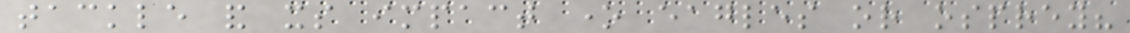tackle and its impact one eagles or osprey?
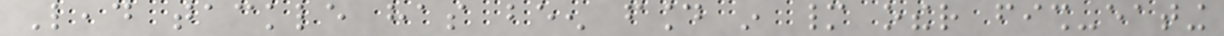Lead tackle has been found in many other fish-eating
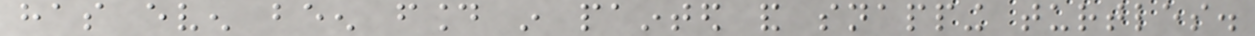has even been found in painted and snapping turtles.
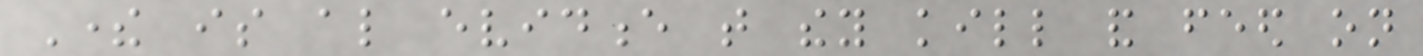There is also evidence that they kill and feed on
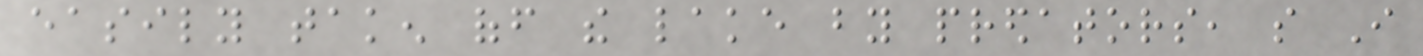easily taken off the lake by predators, so I
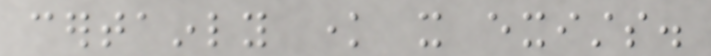certainly know it exists.
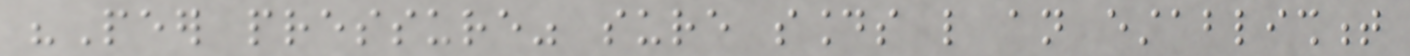"Peer pressure" sure sounds like an establishment
